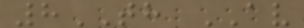8TH AV
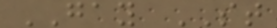GAY ST
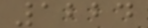1224
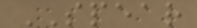SPEAR
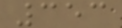353
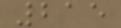215
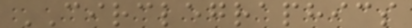CIRCLEGRAPHICS
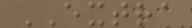EXTRA
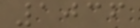1036
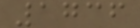1736
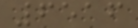6516
